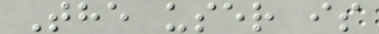The user is
